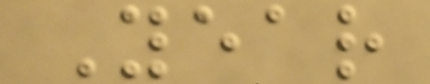Year
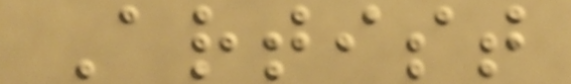Artist
